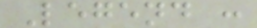Legend :
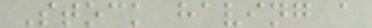Stock having a
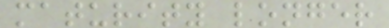maturity longer
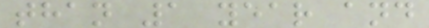than 1 year and
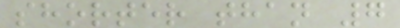shorter than 7
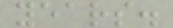years.
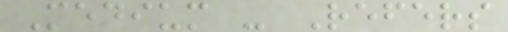Medium - Refers
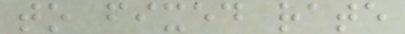to fixed rate
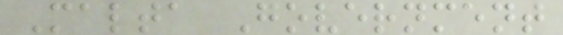Malta Government
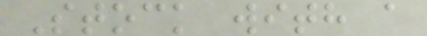Stock with a
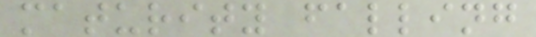maturity falling
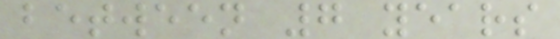between 7 years
